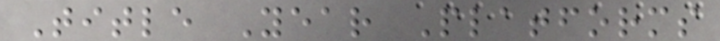Title Year Platforms
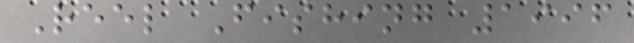Reel Fishing 1996
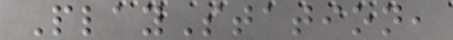PlayStation,
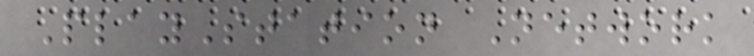PlayStation Network
